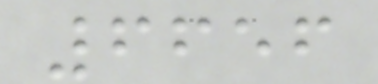6656
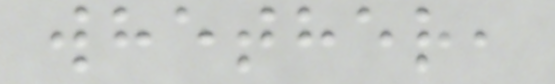whether,
